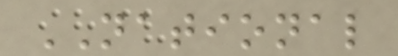NATIONAL
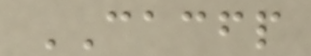CACFP
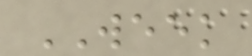WEEK
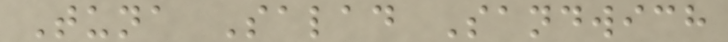Tuna Salad Sandwich
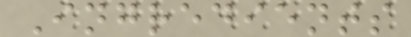Ingredients
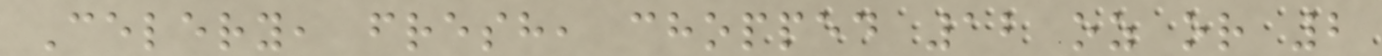Celery, fresh, chopped 12 oz or 2
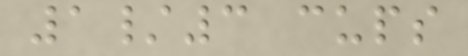1/3 cups
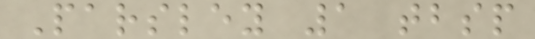Parsley 1 tbsp
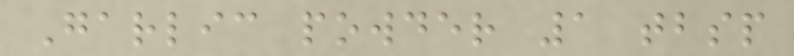Garlic powder 1 tbsp
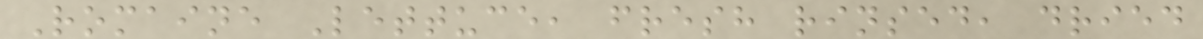Romaine Lettuce, fresh rinsed, dried
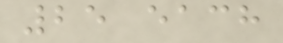25 each
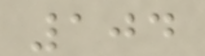104
